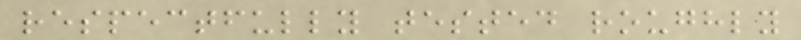respectfully tested roughly
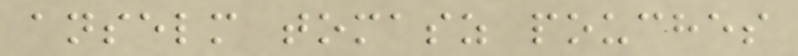anselm tomasz pouches
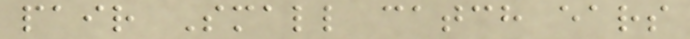pair Small catch ears
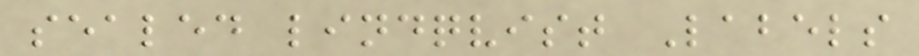sealed lindqvist Labels
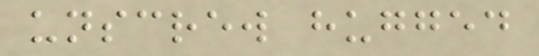unscrew hugged
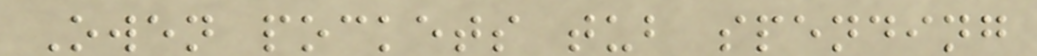Owen pockets tub spending
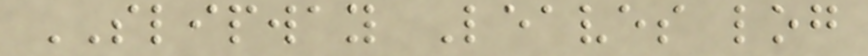SLIPWAY Leaves log
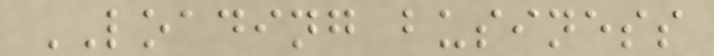LOADING business
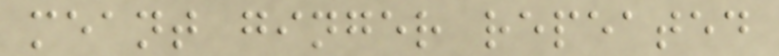meant ginger repeated
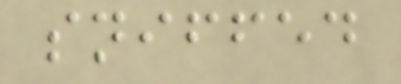sniffed
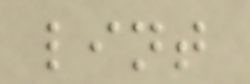lint
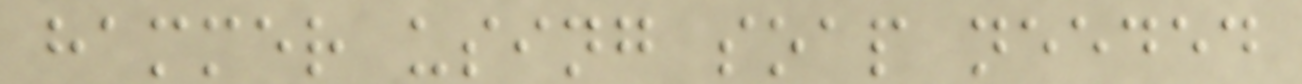hammer using soap needed
